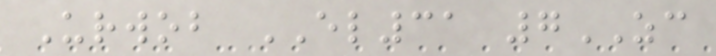Urwob EL31 7ZC
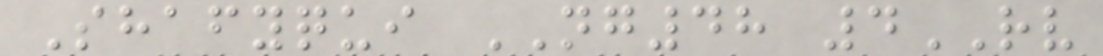Shafyqui NG48 4RV
